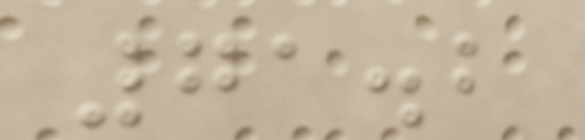71.2
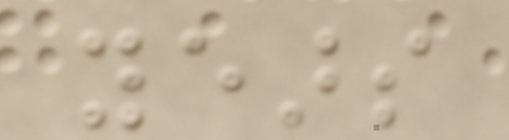years
